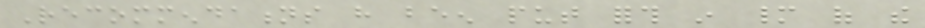Recommendations have been put forth in many of the
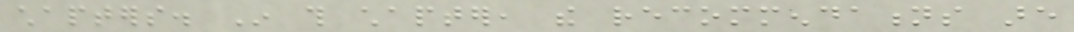chapters. In this chapter, the recommendations are
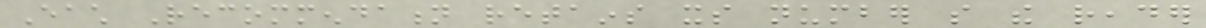Each Recommendation retains its number so the reader
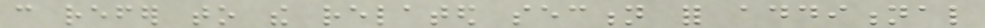can refer to the related section for additional
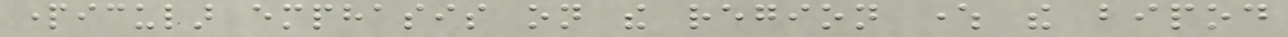particular emphasis on the region where the bipod
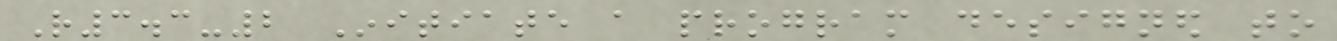R3.3-2 Initiate a program designed to
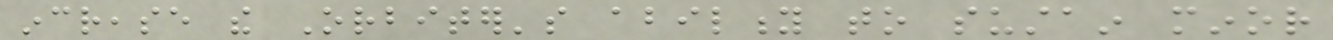increase the Orbiter's ability to sustain minor
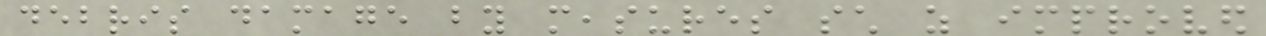debris damage by measures such as improved
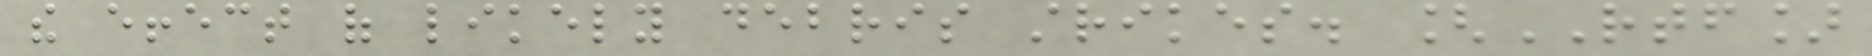the effect of likely debris strikes. [RTF]
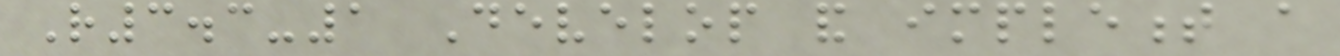R3.3-1 Develop and implement a
